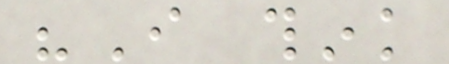"I think
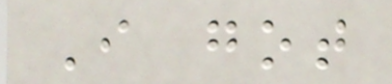I got
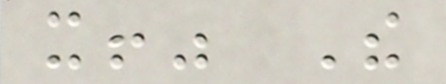it!" The
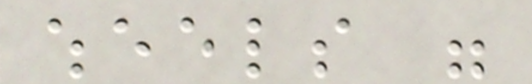wheels were
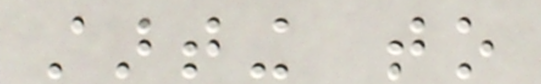starting to
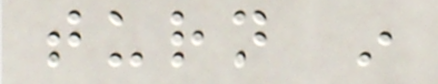turn in
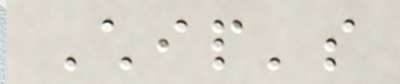Chip's
